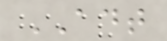ADT
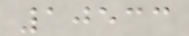10533
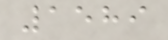1589
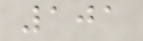101
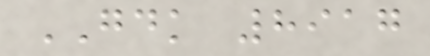GDK 8917
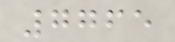7765
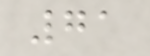71
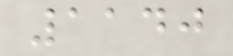1140
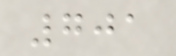701
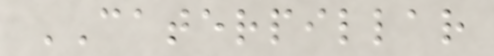CATERPILLAR
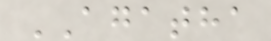AGATHA
